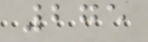275
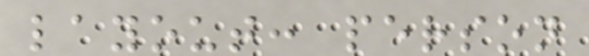layout: person
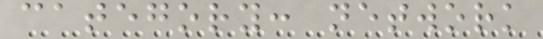category: network
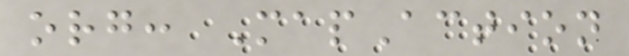org: MapAction
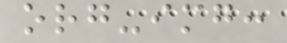org-img:
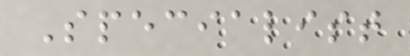Specialist
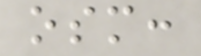osm:
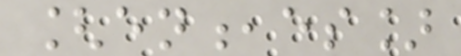[en,es]
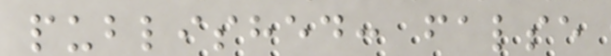published: false
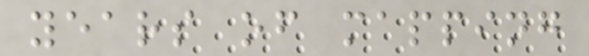years of mapping
